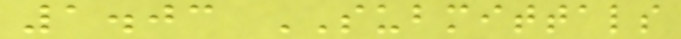1.03 SUBMITTALS
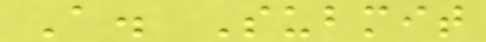A. Submit
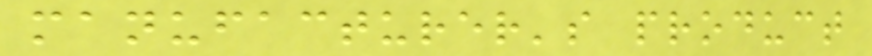manufacturer's product
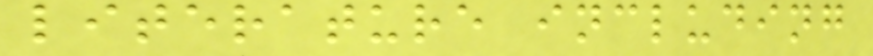literature including
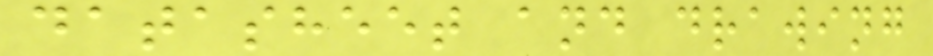datasheet and drawing
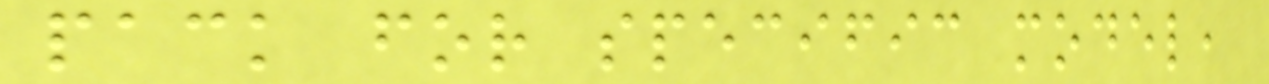pack for specific model,
